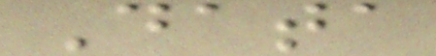Data
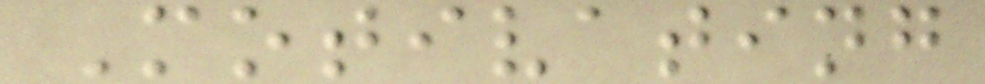Motivating
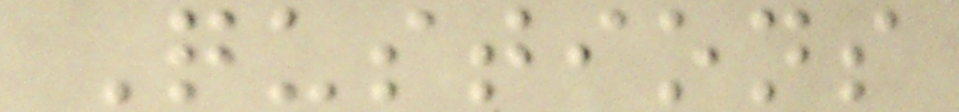Qustions
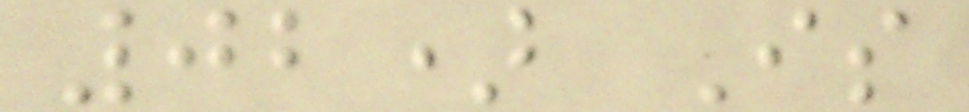02) Is
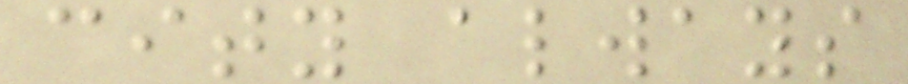city always
